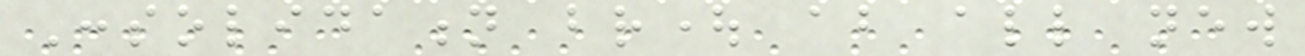Consolidation brought about all new
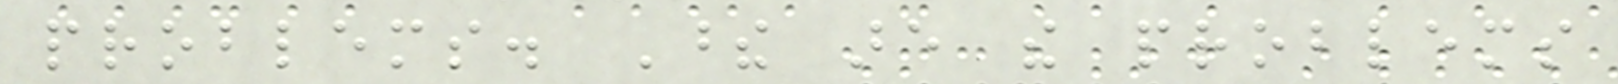problems. These are the problems
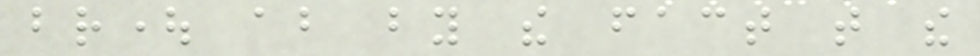brought about by the fact that the
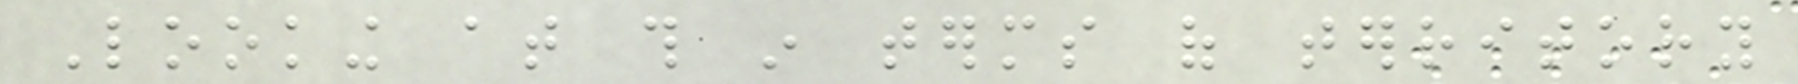Looking at this in terms of territory
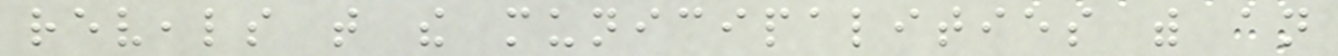reveals that the municipalities with an
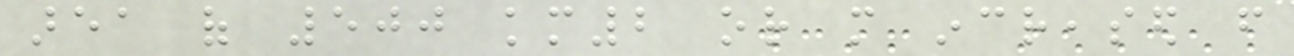area of 500 km2 or more increased from
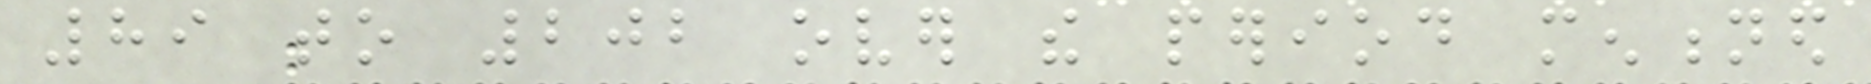89 to 202 over the period mentioned
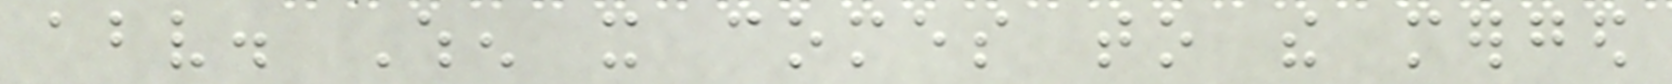above. When it comes to the merged
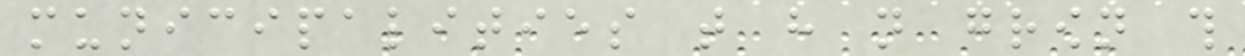municipalities that have not grown this
